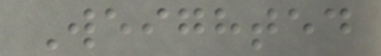Weighted
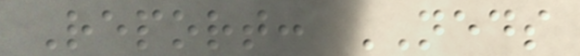Report: NEDS
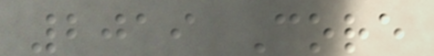2019 Core
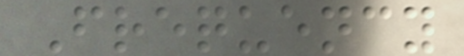Frequency
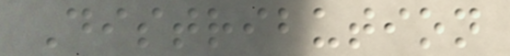Distribution
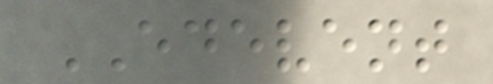EDEVENT
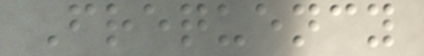Frequency
